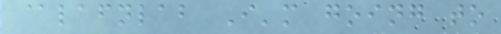@lafnlab I'm going to
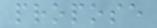propose
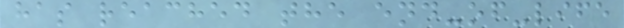has reached the end-of-life
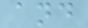and
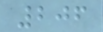206
